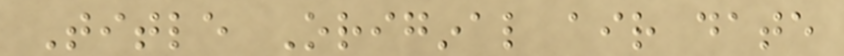Title Original air date
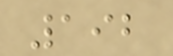192
